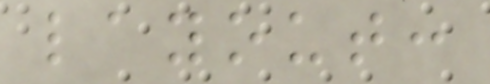layout:
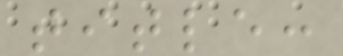title:
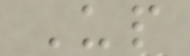Up
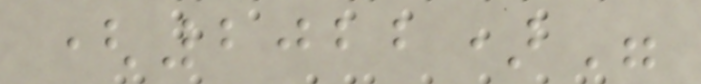(2022)"
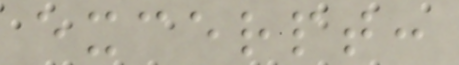excerpt:
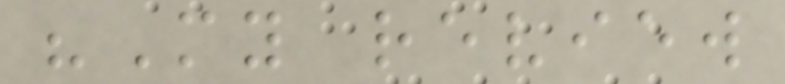"My review
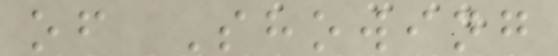of Showing
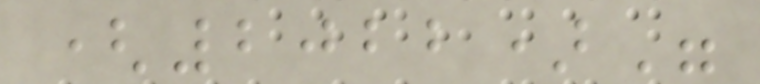(2022)"
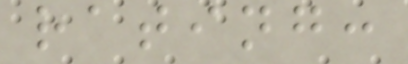rating:
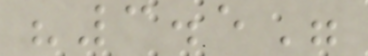"3.5"
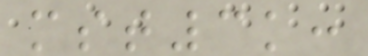mst3k:
